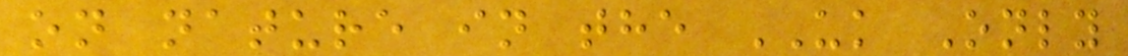on nature in the UK Only
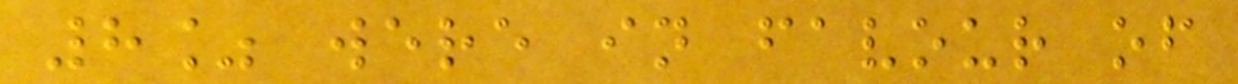8% were in favour of
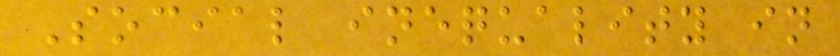Social inequality in
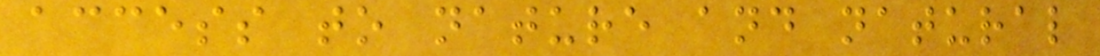access to nature and natural
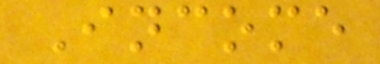Income
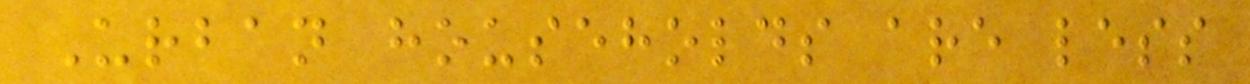Urban households are less
